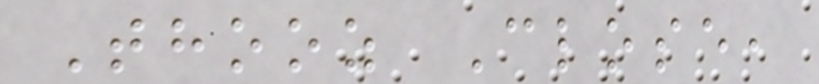Thooz Close,
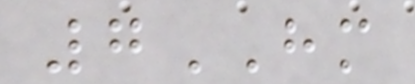7HM
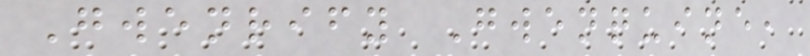Gwenrify Gwenquine,
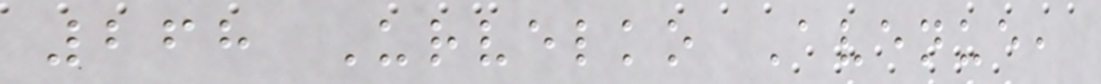268 Urvelko Avenue,
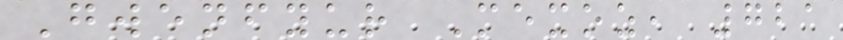Gwenfyur Mexoz, 721
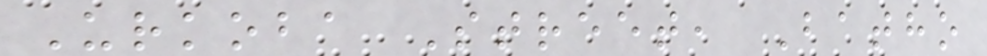Urkoba Street, Batho
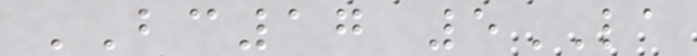BC17 5LA
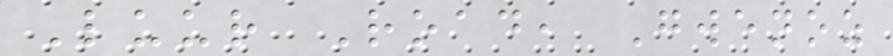Luur Road, Gwenoz
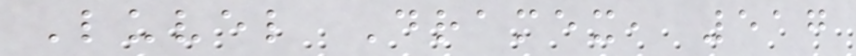Luvel Dramex, 517
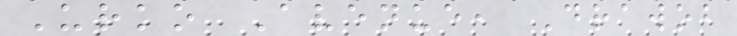Urko Avenue, Drawob
